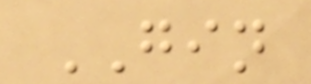GIN
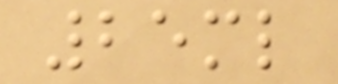25ml
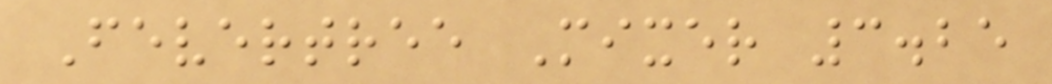Fevertree Mixer 3.25
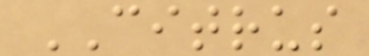CITRUS
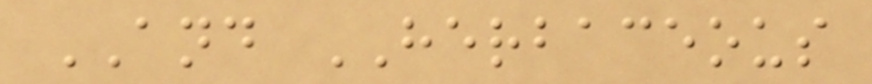AND HERBACEOUS
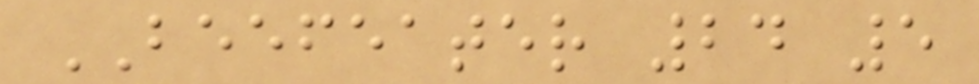BEEFEATER 24 5
